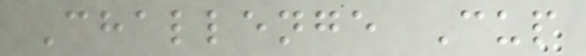Challenge Cup
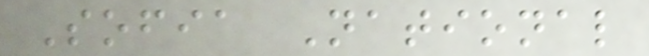Sofia National
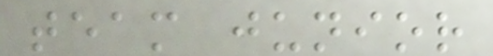team junior
